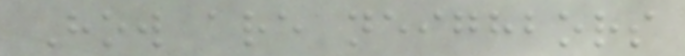How are neighbors
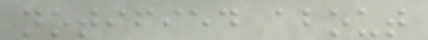notified about
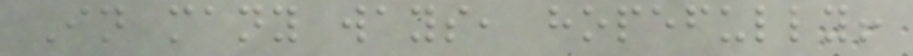In many ways, hopefully!
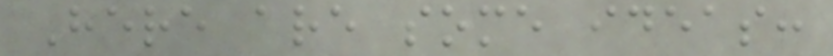Here are some ideas:
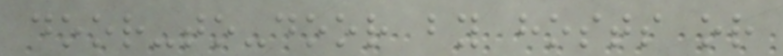door-to-door by hosts or
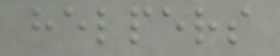helpers
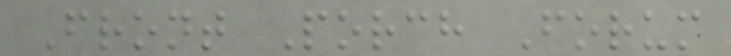Front Porch Forum
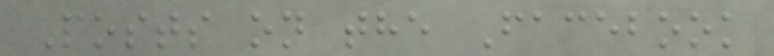Posts on the Facebook
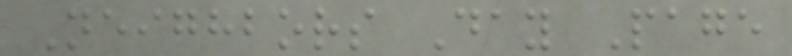Neighbors Day Page
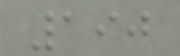190
